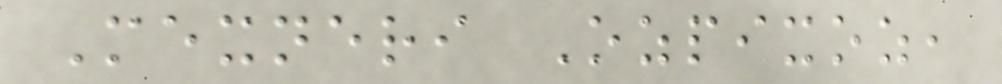Mexneri Ozpixoz,
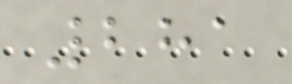281
